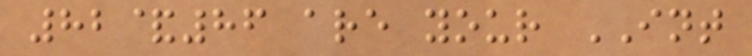82&86 are your INT
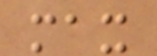max
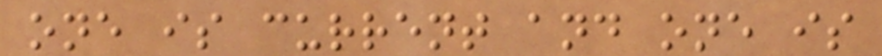one is current and one is
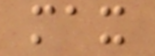max
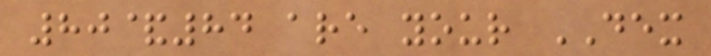80&84 are your DEX
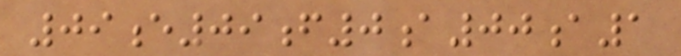09e09f0a00a1
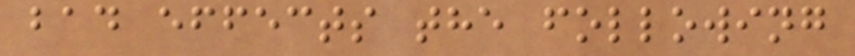bad effects the following
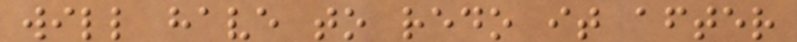will have to redo it after
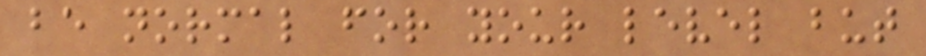be normal for your level but
